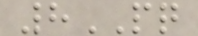8PQ
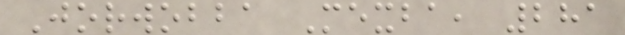Jorwobba Mexba, 281
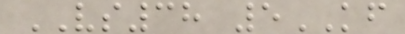VS38 5KF
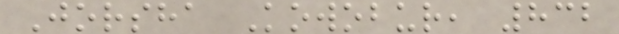Jorsha Kowobur, 832
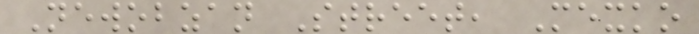Newobzan Street, Mexko
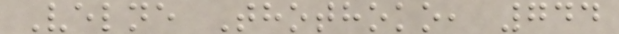Velne Thothoko, 744
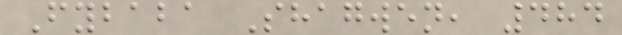Fybaba Shagwen, 484
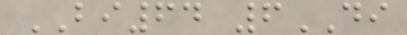BI64 6DI
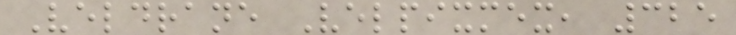Veldrane Velpixmex, 325
